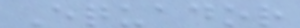Equador
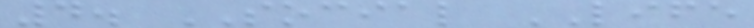4. SOCIAL LIFE
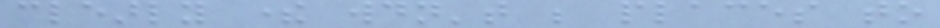clearly there wouldn't be places to
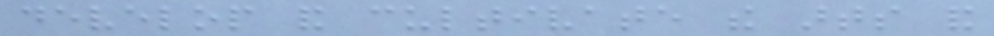develop and cultivate the arts and
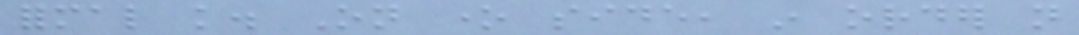formal knowledge. On one side, in order not
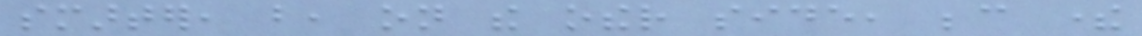smarter, but, on the other side, because there
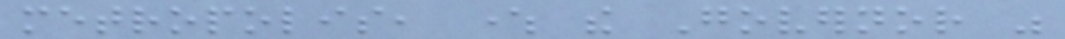metropolis, where the Governor was
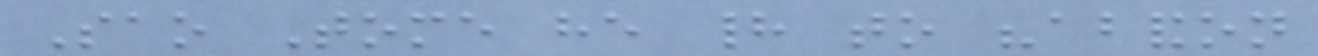Sao Tome he had to "abandon
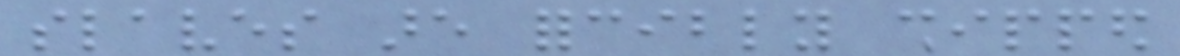slaves are forcibly shipped
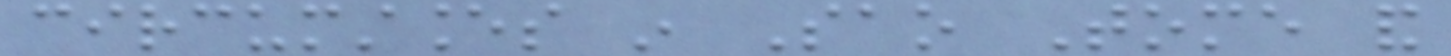circumstances in Sao Tome and
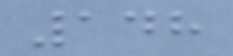148
